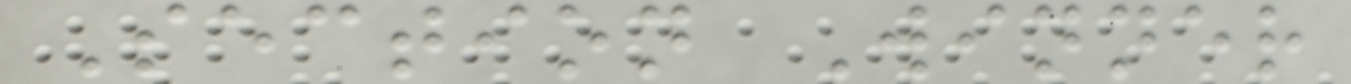Section Winner
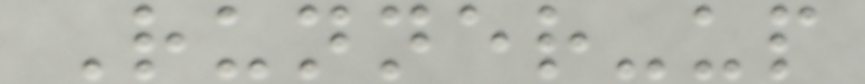Runner-up
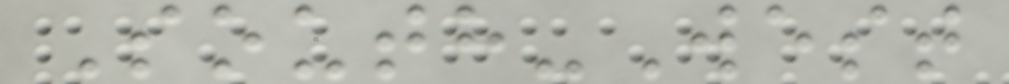South-West
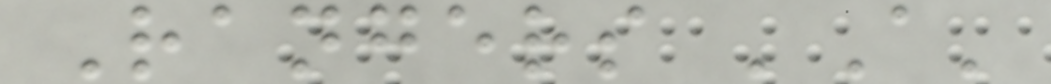Rangers 'A'
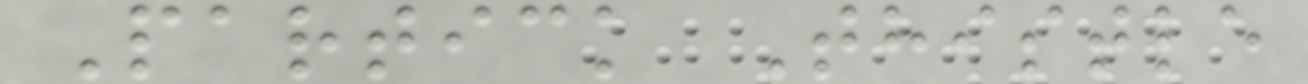Partick Thistle
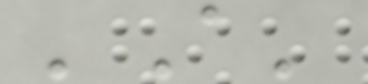'A'
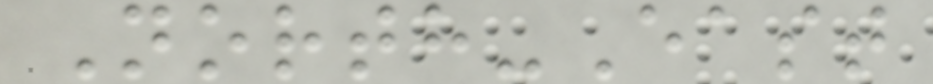North-East
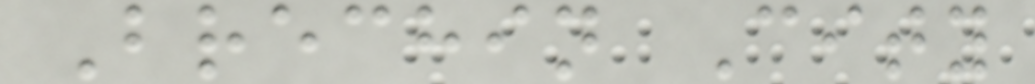Brechin City
